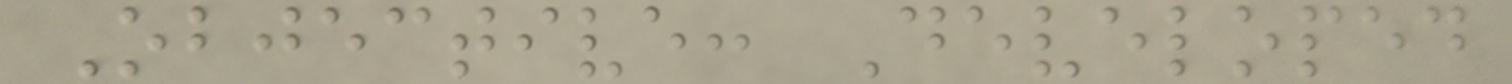Objective: Developed
